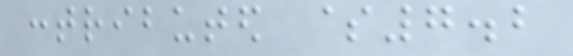contributed $7.2
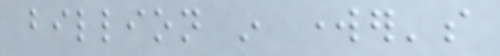billion in worker's
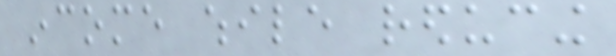income while reducing
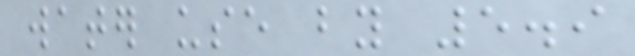water use by 5.9
